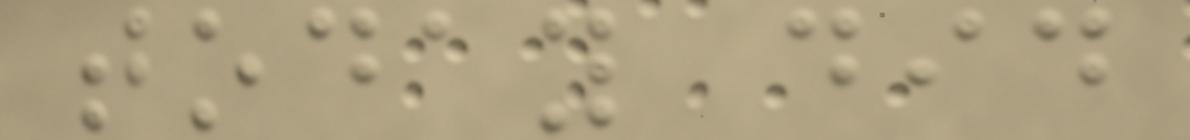today did
